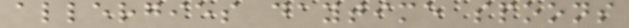allergies daytime spoons
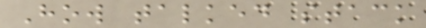How talked stack
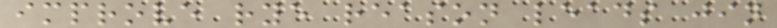improve rye reason leads jin
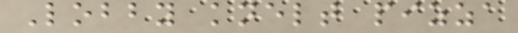Lobby knelt pizza
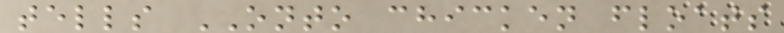tells ONTO chicken floats
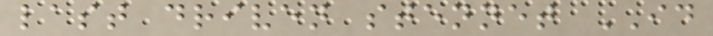last driven stennet ID
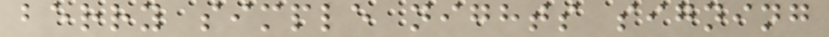berry simple nights signing
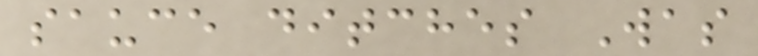sauce ditches Was
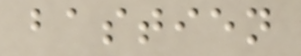bastien
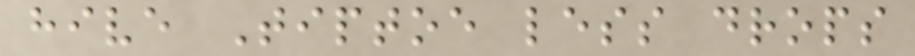hive Tiptoe less drops
